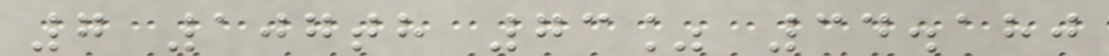7 107th 73% 34.180
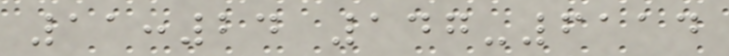11:24 147-6114
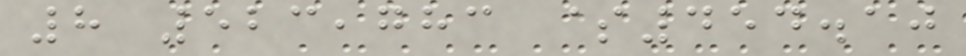8 523,783 $454.10
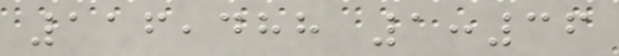116,488 1:36
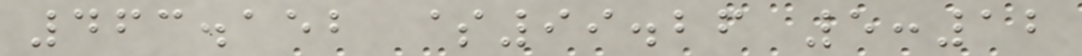463.152 $99.26 5:12
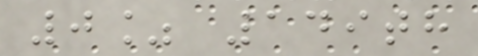0% 149th
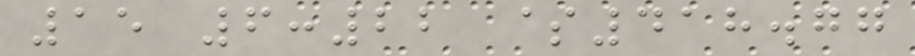15 6:22 $418.77
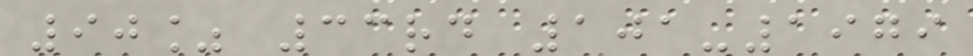90% 33rd 101-1979
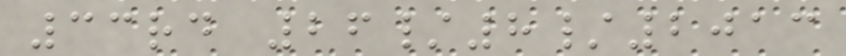33rd 26/8/2013
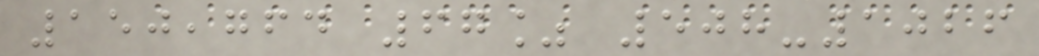150,764 67% 508-1026
